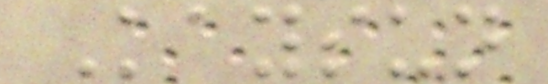Kaysun
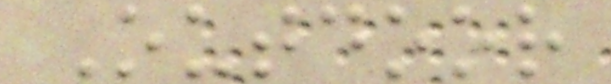Outdoor
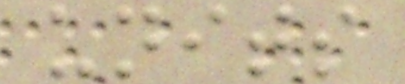units
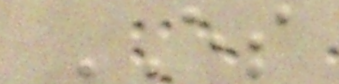ES
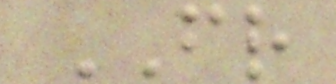FR
